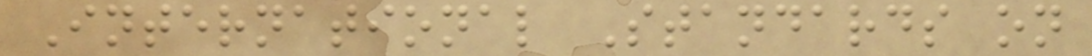International Standards on
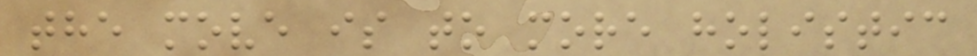the move is to more holistic
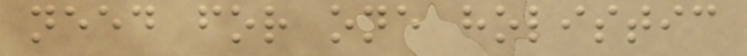need for one holistic
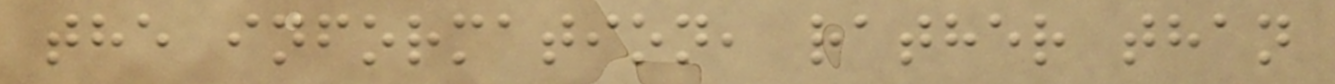the information, rather than
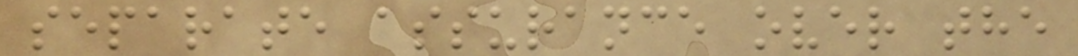separate assurance over the
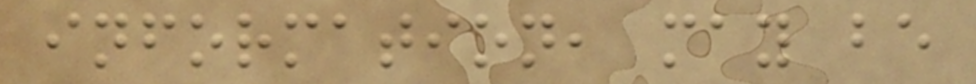information, may be
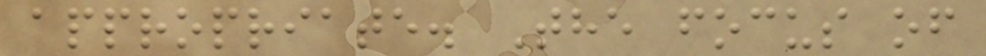appropriate. The focus of
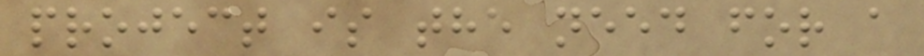project is the need for a
